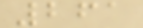261
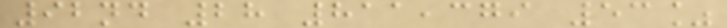92nd 28 811,379 53%
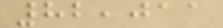82,011
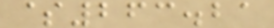$263.21
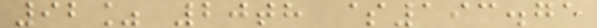92% 20th $193.75
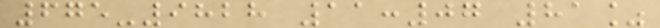675-9828 11:07 81%
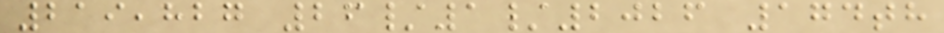219,827 26/1/2026 174th
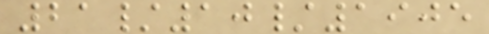21/10/1905
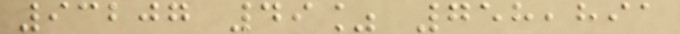93207 49% 758,891
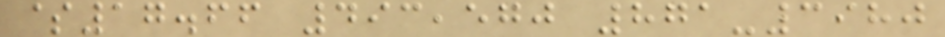$17.66 493,570 871-3980
